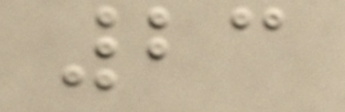23
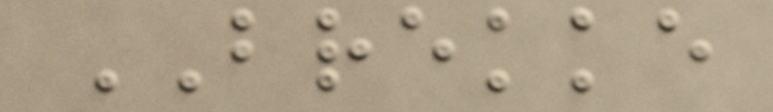BREKKE
